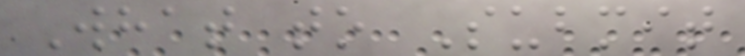What to Submit
